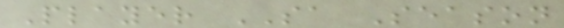Player SA Season
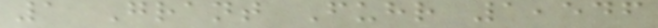1 Grant Fuhr 1,546
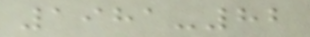1981-82
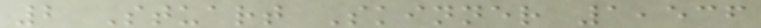2 Stuart Skinner 1,536
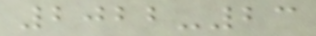2022-23
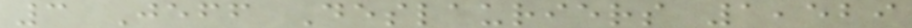3 Jeff Deslauriers 1,529
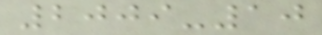2009-10
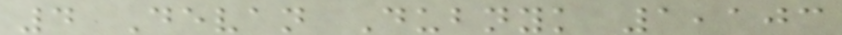4 Devan Dubnyk 1,103
